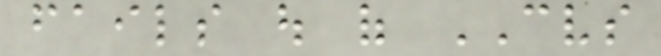fails out of CVS
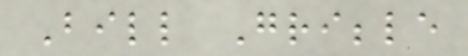Bill Gribble
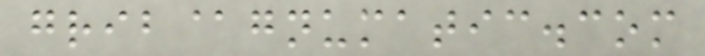grib@gnumatic.com
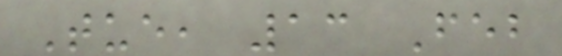Tue, 13 Feb
